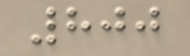800
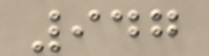947
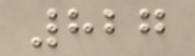827
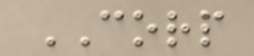CORP
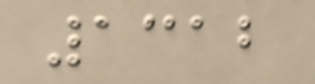1312
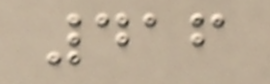416
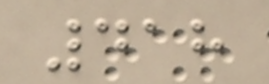418
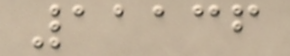11136
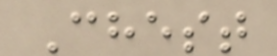Chest
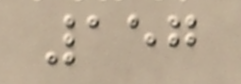157
